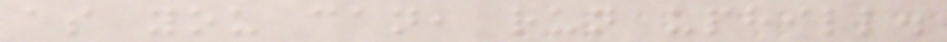as you can, run uphill.
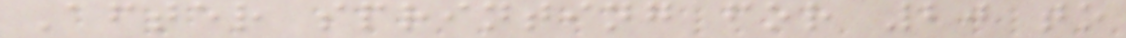After sprinting for 20 to
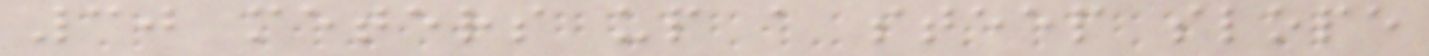30 meters up a steep slope
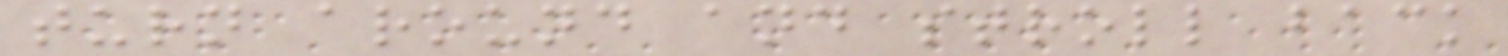turn around and stroll back
